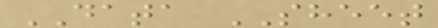DATA SHEET
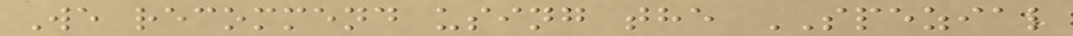We recommend using the SPEZIAL
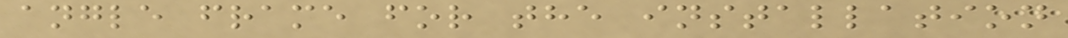angle frame for the installation
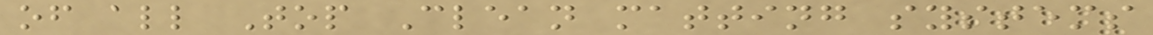of all Top Clean matting systems
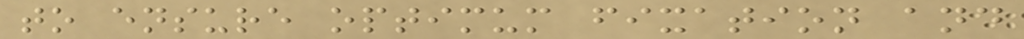to ensure optimum fixation and
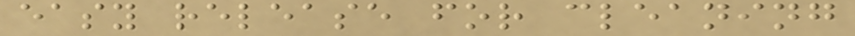easy release for cleaning
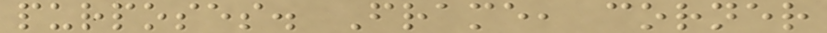purposes. Frame, corner
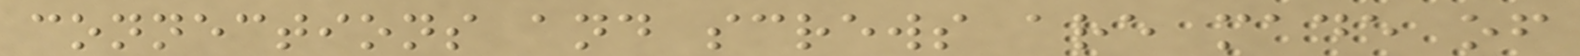connections and screws are made of
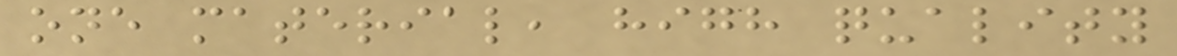one material, high quality
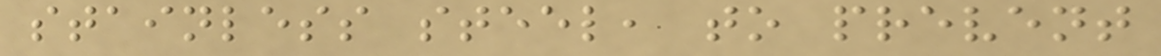stainless steel, to prevent
